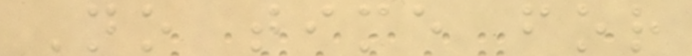No time for
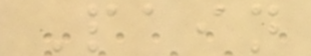Pain
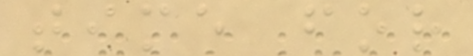time for
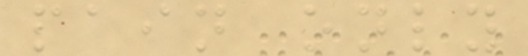pain only
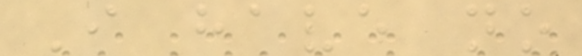I have no
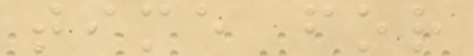time for
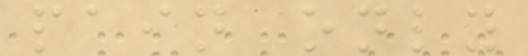pain only
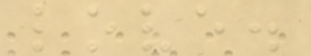love.
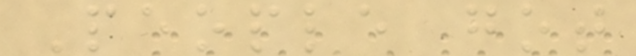People got
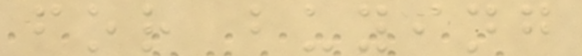for buying
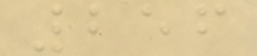256
